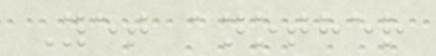Yet another
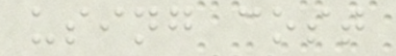using cost
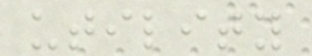utility
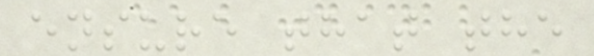ensure that the
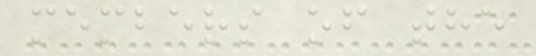members of the
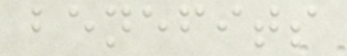benefits
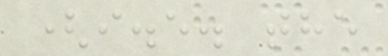(i.e. the
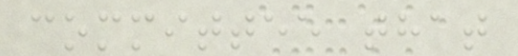committee that
